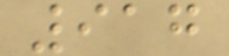917
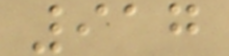917
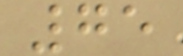75
